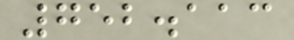752.113
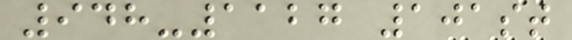948-1127 101st
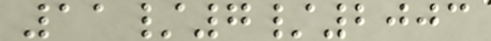11/7/2003
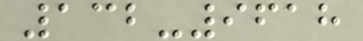132-9618
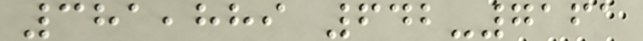381,889 642-7161
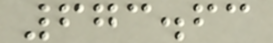673.63
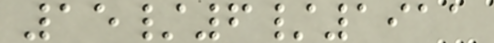15/6/1911
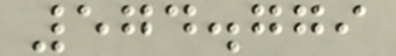574.779
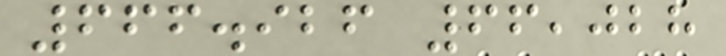666.926 66,028
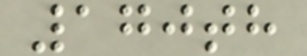170th
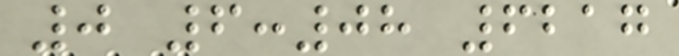0 6:08 6217
